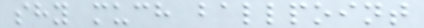shy much ballpoint
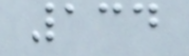134
